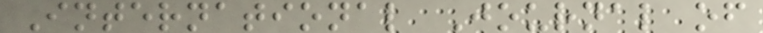International Journal of
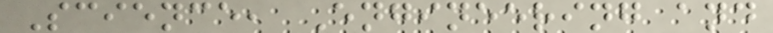Science, Engineering and
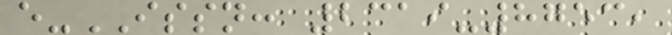e-ISSN: 2319-8753,
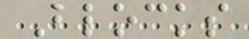Blocks
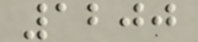1200
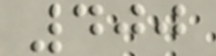400
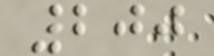200
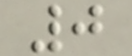0
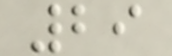29
